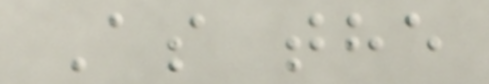As the
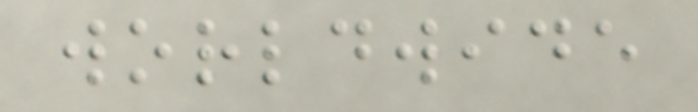worldwide
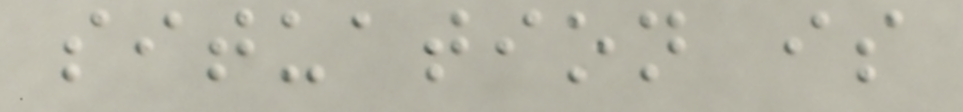situation is
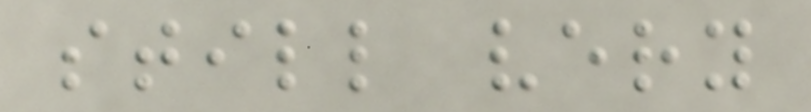still very
